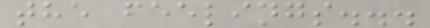the feelings...
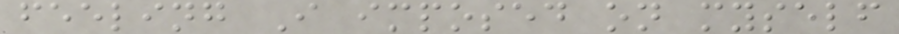feeling I imposed on myself
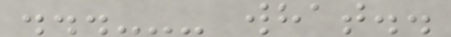...--- what..
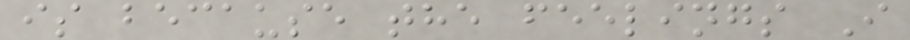is because the feelings I
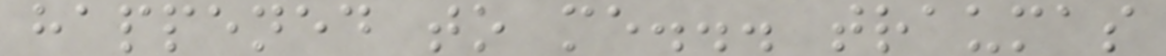happened to me... traumas
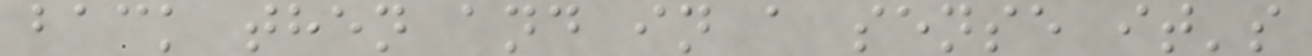back then and in a sense it's
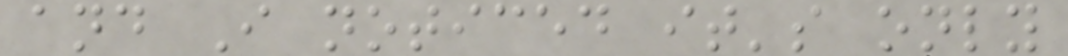and I noticed it's only
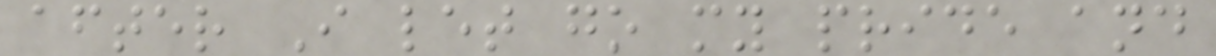after I let go my pride and
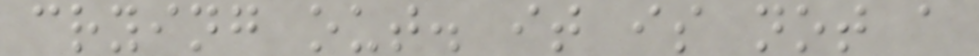crying out. it is not a
